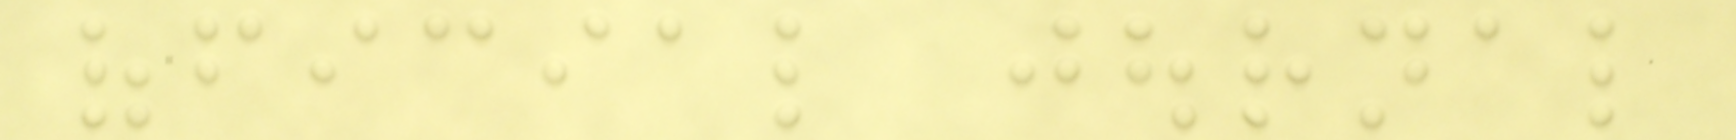official journal
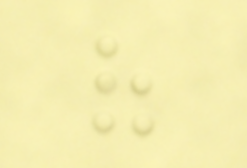of
